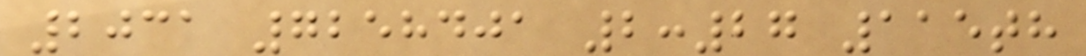2031 7258401 2:27 115th
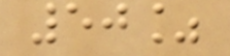50%
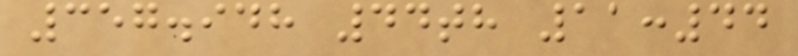357.948 44th 11:44
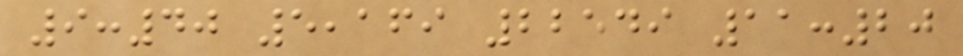9:40 5,169 22549 11:20
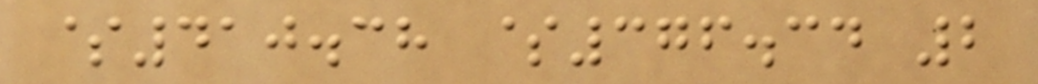$410.38 $376.34 2
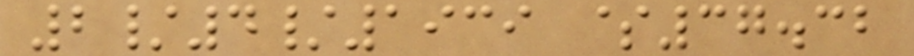2/4/1939 $37.32
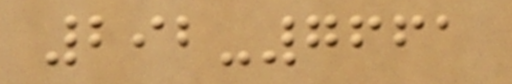292-7661
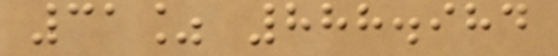31% 888.984
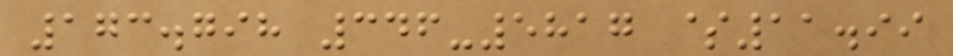173.798 346-5817 $11.99
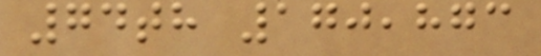74th 170,873
